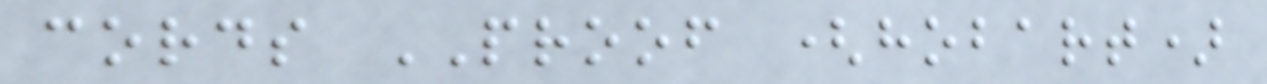cords PROOF (hobart)
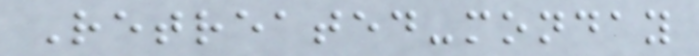Retreated-monday
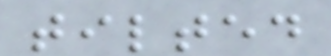tilted
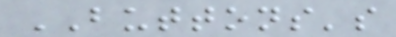BUTTONS's
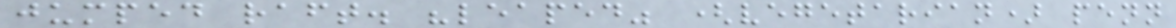jumped raft. "leaped" (vegetarian) penn
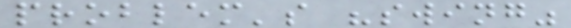problem's "swing"
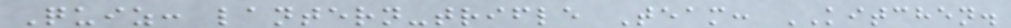Quiz: lantern-trifle Team: KITCHEN.
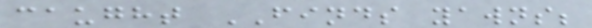caught FINDS yawns;
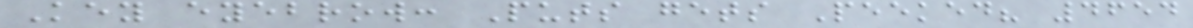Key eyebrow: Puts gets Peeked? 4654
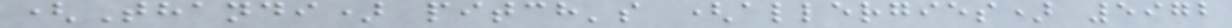(Thandi) pitch's (allergies) 5972
